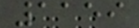1159
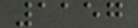1157
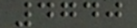4740
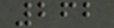262
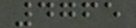4765
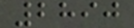2890
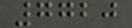7720
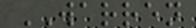WARREN
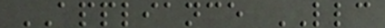APPLIANCE LLC
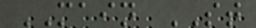MAIN ST
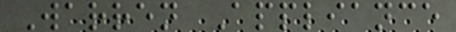Warren Appliance
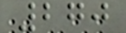270
